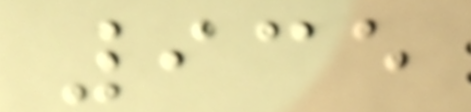935
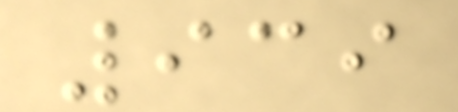939
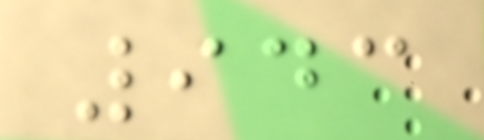943
